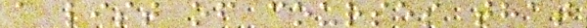a list of courses that
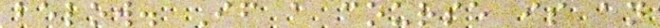below. If a course is an
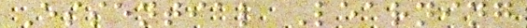Essential Learning
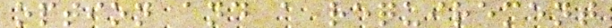option and a requirement
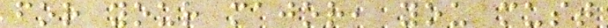for your major, you must
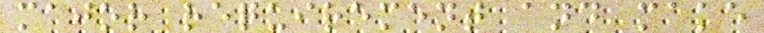major requirement and make
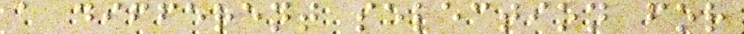a different selection for
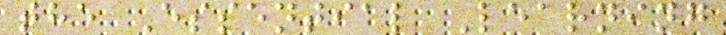the Essential Learning
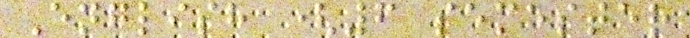English (6 semester
